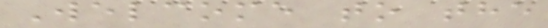Welcome to the
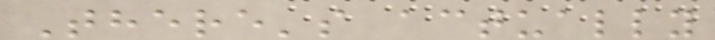There's actually
